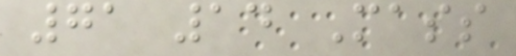71 14 Mass
